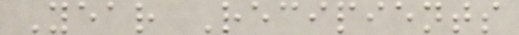Year Recipients
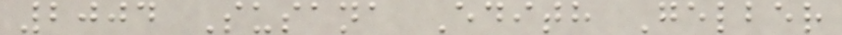2004 Susana Edith Gelber
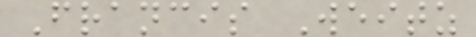Francis Weitz
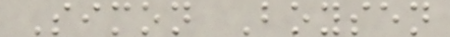Simon Boysen
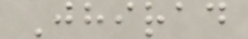Jhirad
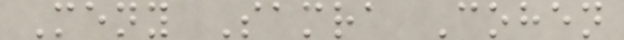Meny Samra Cohen
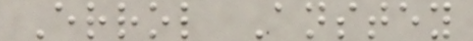Errol Anstey
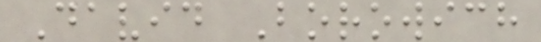David Borowich
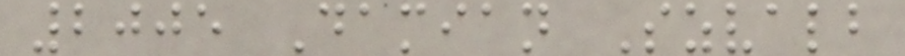2005 Damian Szvalb
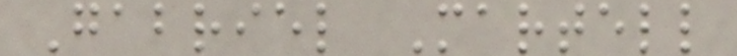Gabriel Martell
